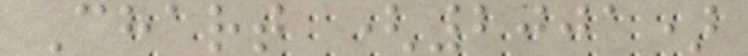Chart (2001)
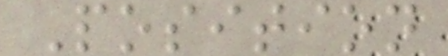Position
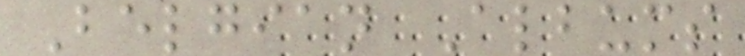Belgian Albums
